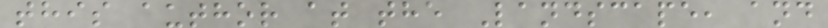this author at the Landscape, and
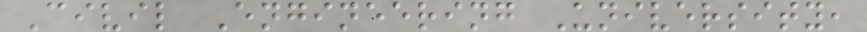Civil Engineering University,
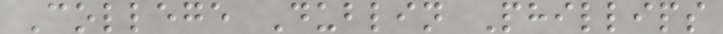College Dublin Phillips
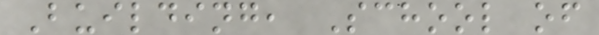Building, School of
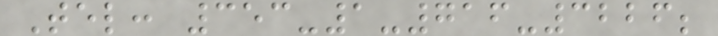Tel: 353-1-716-3226;
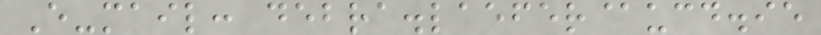E-mail: debra.laefer@ucd.ie
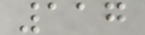117
